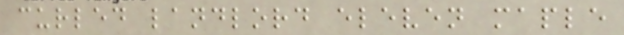curled landlord eleven maple
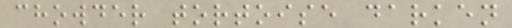chowder tortoise darken
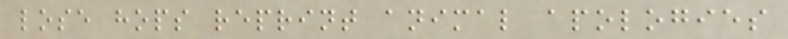lose hops reprint animal apologies
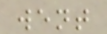went
